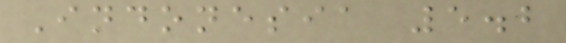Indonesia 5.2
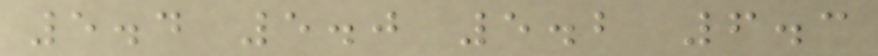5.4 5.0 5.2 6.3
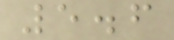5.6
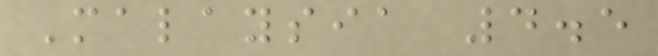Malaysia 4.5
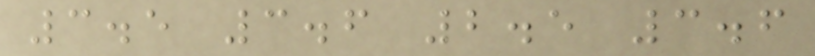3.5 3.6 2.5 3.6
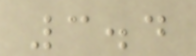3.4
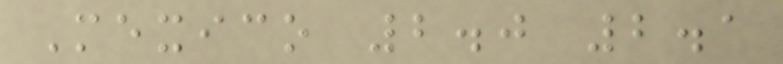Mexico 2.0 2.1
